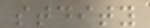stdity
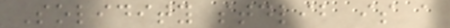Solidity stdlib is a
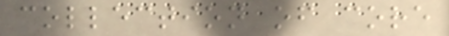collection of core
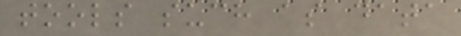tools such as data
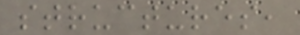structures,
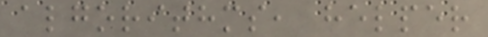algorithms, helper
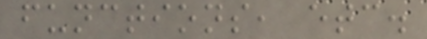functions, etc.
